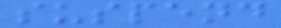suspend
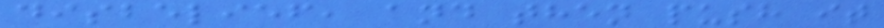disbelief, and then push it
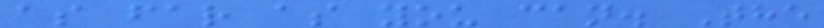as far as you can. The
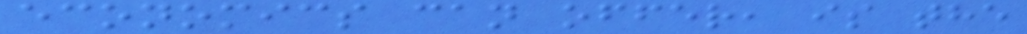economics can offer, is the
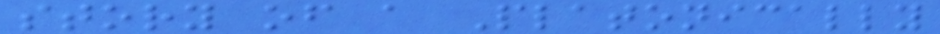story of a Platonically
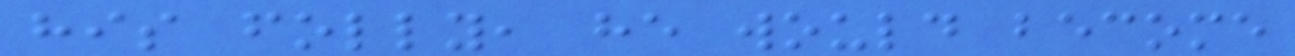his folly, he would become
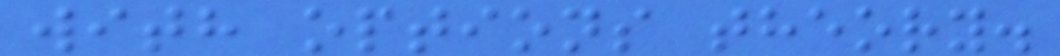with options theory.
